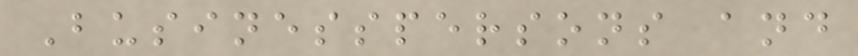Businesspersons and
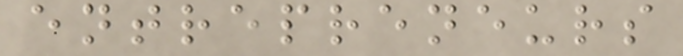entrepreneurs
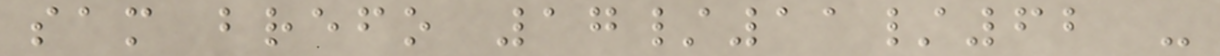sam brefo 17/11/62 -
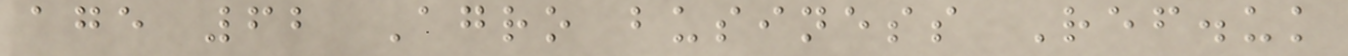age 62 Agro business Ref.uk
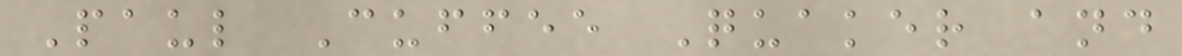Paul Cuffee Quaker and
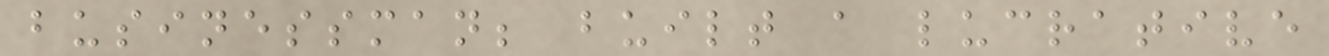businessman; built a lucrative
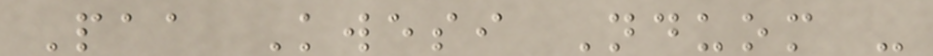Paa Kwesi Nduom -
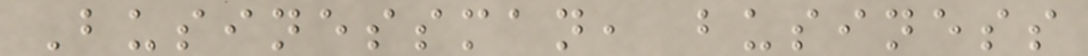Businessman, business
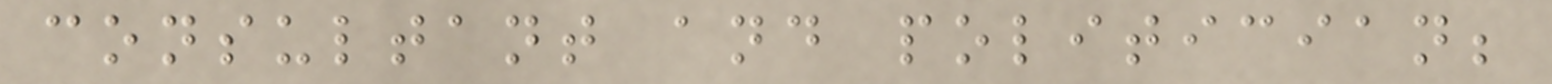consultant and politician;
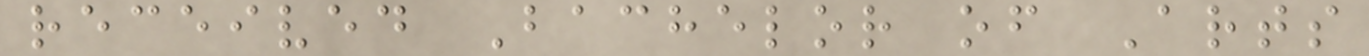received Bachelor of Arts
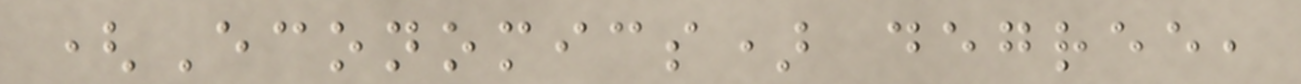(Economics) degree,
